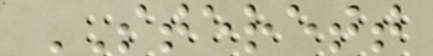STERETT
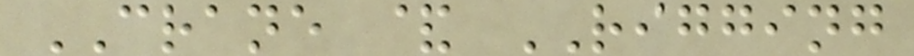CRANE & RIGGING
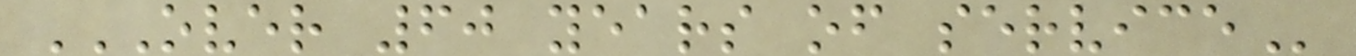OVER 60 YEARS OF SERVICE
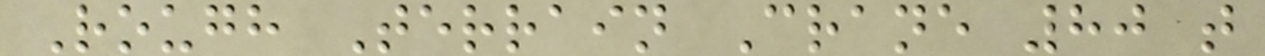Rough Terrain Crane 80 t
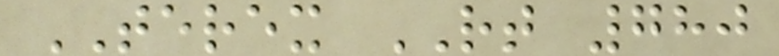TEREX RT 780
